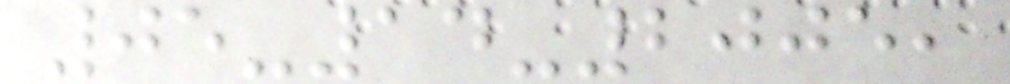05-14-2005,
